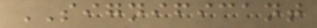SIGNIFICANT
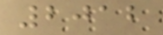2012
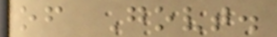of Govt.
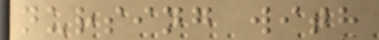nursing with
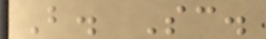B. Sc.
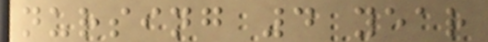nursing 4 year
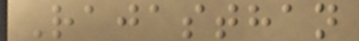Rajasthan
